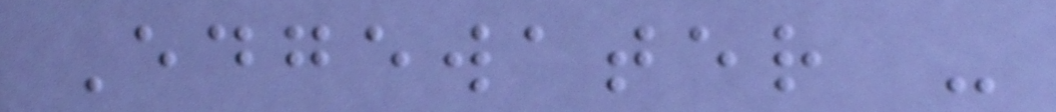Edgewater -
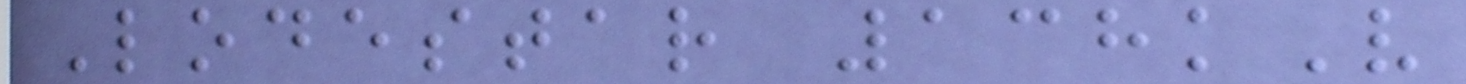Lodestar 138kV
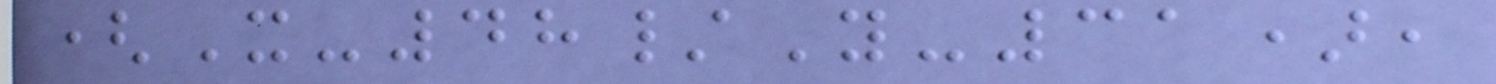(X-48/Y-31),
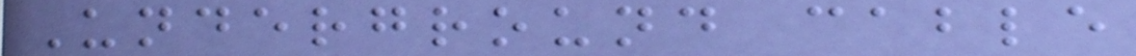Underground cable
